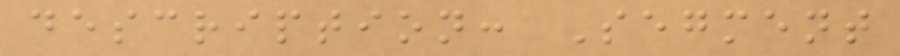description: Segment
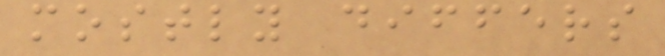mostly differs
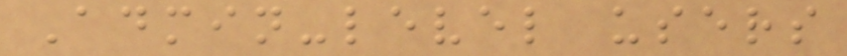Admin-level users
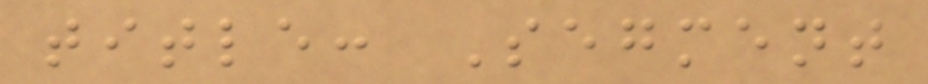title: Segment
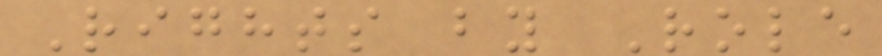Rights by Role
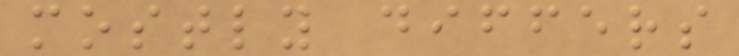mostly differs
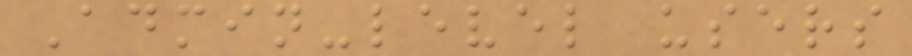Admin-level users
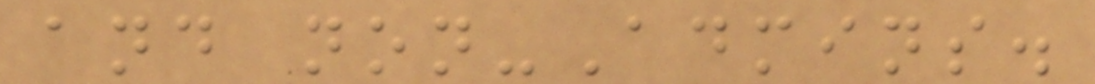and non-Admins.
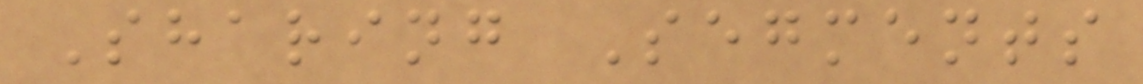Sharing Segments
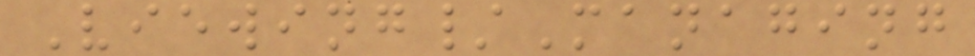Viewing/Managing
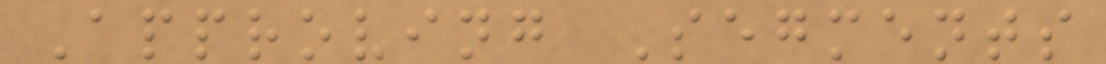Approving Segments
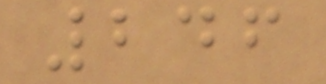246
